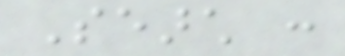Search :
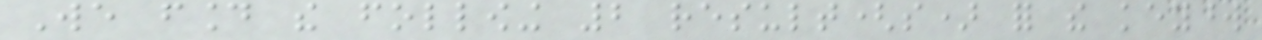We found the following 2 result(s) for the keyword
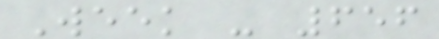Week - 656
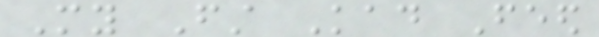My First Kad Feed
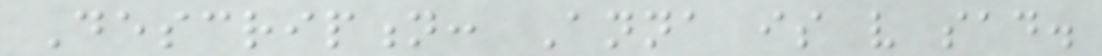Description: Anna is very sad.
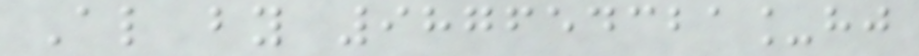Also by 987654321_hj
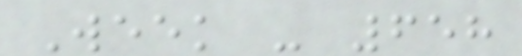Week - 658
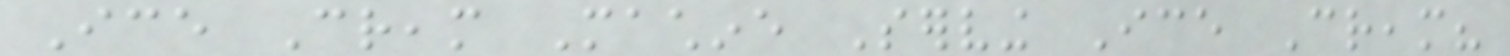Ice Cream Machine Serving Ice Cream?
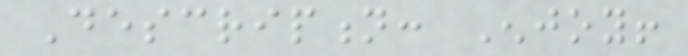Description: Enjoy!
